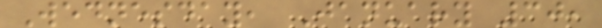Wednesday, January 30,
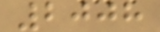2008
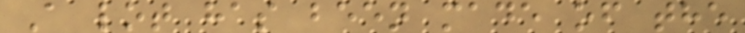A lot has been made of the
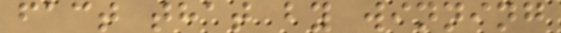fact that by winning
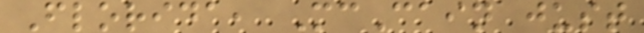Florida, McCain just
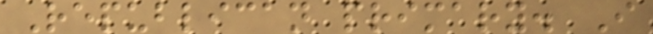Republican primary. I
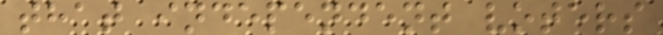that independent voters
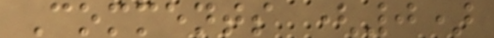Comments (0)
